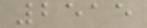2515
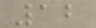12
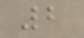2
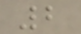2
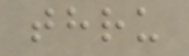thru
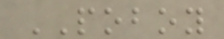POBOY
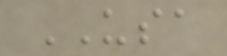USA
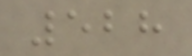528
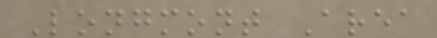Longmont Area
